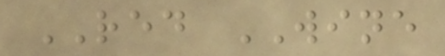RED WINE
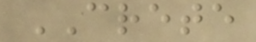CRETE
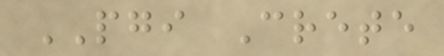PGI Crete
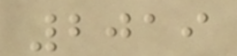2019
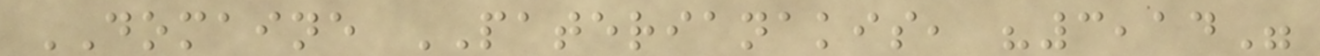DOMAINE PATERIANAKIS, "3,14"
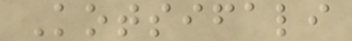Kotsifali
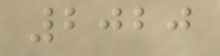2020
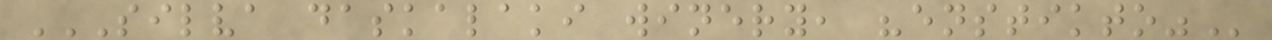SILVA DASKALAKI WINERY, "ENSTIKTO"
